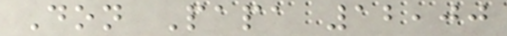Don Papa 12,00
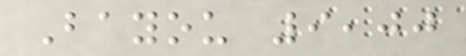Bayou 9,00
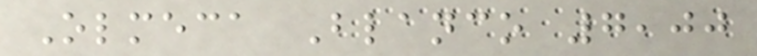Olmeca Blanco 7,00
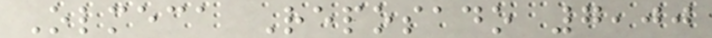Olmeca Reposado 7,00
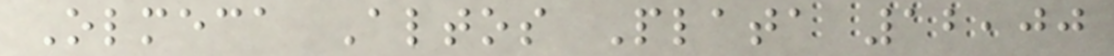Olmeca Altos Plata 12,00
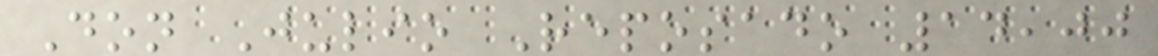Don Julio Reposado 14,00
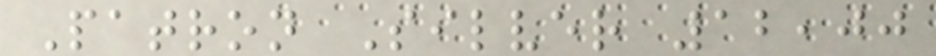Patron Silver 12,00
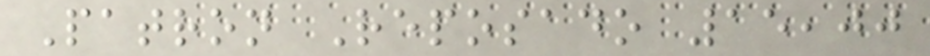Patron Reposado 15,00
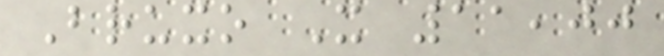Bruxo X 11,00
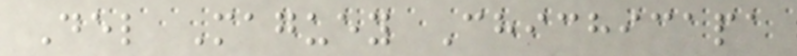Del Maguey Chichicapa
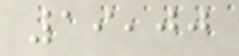19,00
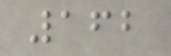162
